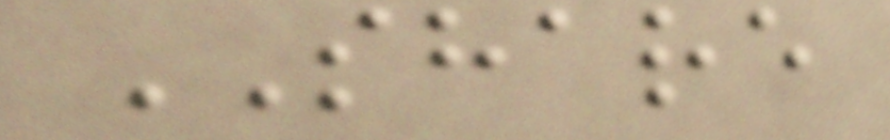SHARE
